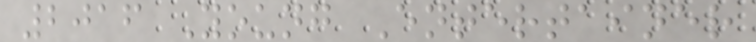2016 Young Entertainer
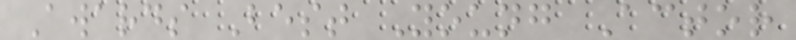Awards Best Young Actor
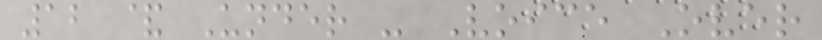12 & Under - Voice Over
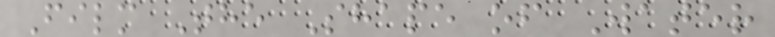Film The Shape of Water
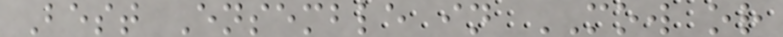Best Ensemble in MOW or
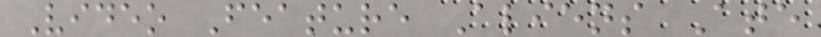Video Feature Aliens Ate
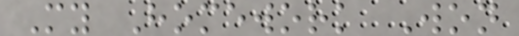My Homework Won
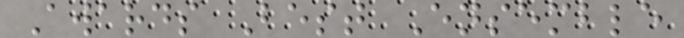Awards Best Ensemble
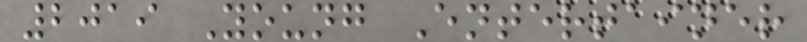2019 Young Entertainer
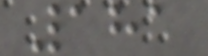181
